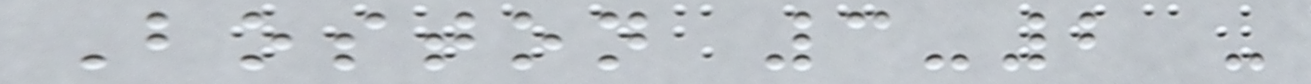Boston 3-2 -
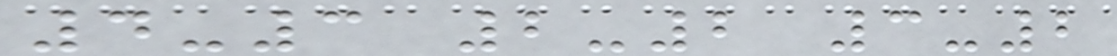4-3 2-2 3-2
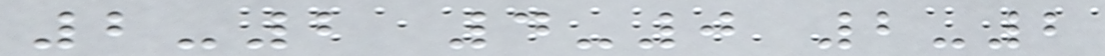2-2 4-0 2-2
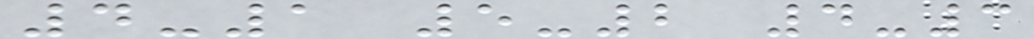4-1 5-2 4-3
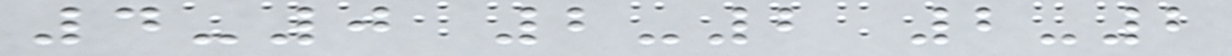4-0 2-2 2-2
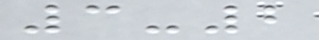3-2
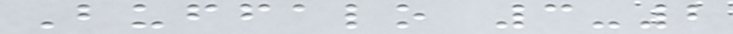Buffalo 3-2
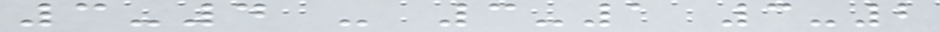3-4 - 3-1 3-2
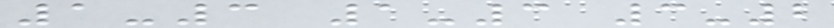1-3 1-3 3-2
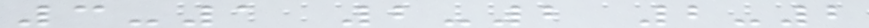3-1 2-2 2-2
